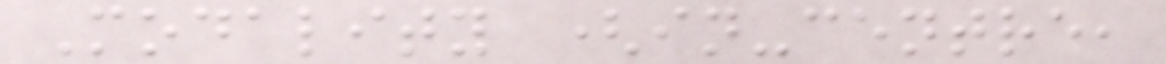Modality (in-centre,
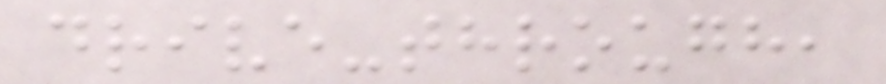drive-through,
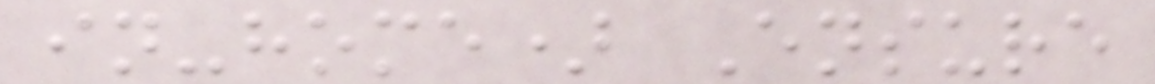in-home) Ensure
